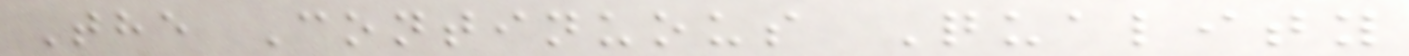The Continuous Quality
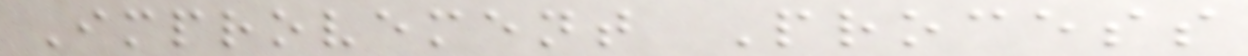Improvement Process
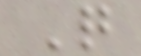Q
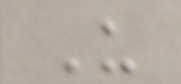U
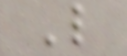L
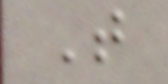T
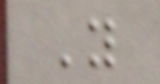Y
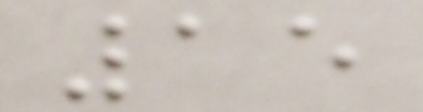15
